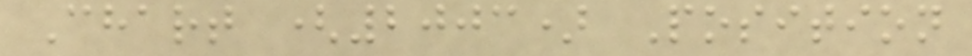Chart (2003) Position
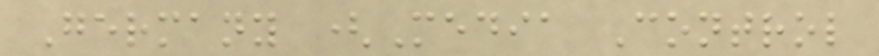Germany (Media Control
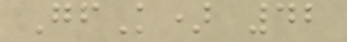GfK) 42
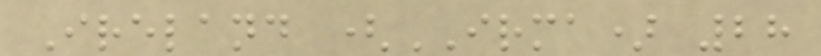Ireland (IRMA) 28
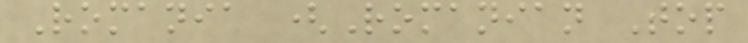Romania (Romanian Top
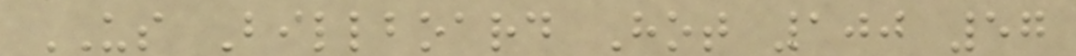US Billboard Hot 100 57
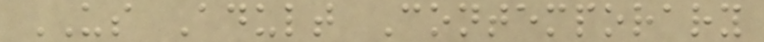US Adult Contemporary
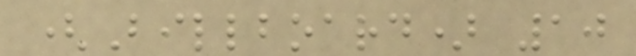(Billboard) 10
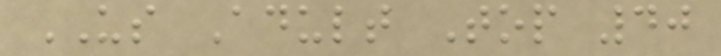US Adult Top 40
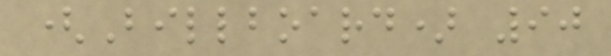(Billboard) 90
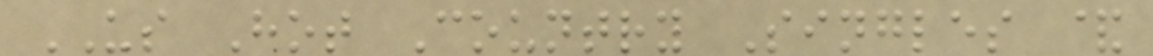US Hot Country Singles &
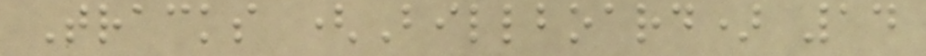Tracks (Billboard) 14
